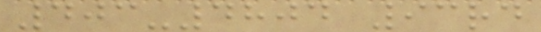403-4804 93rd
